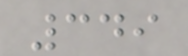349
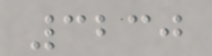3230
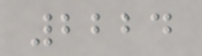2224
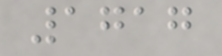1717
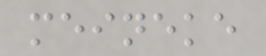meineke
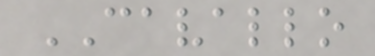CAVALLO
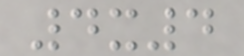4x4
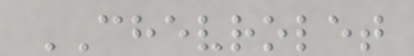CHEVROLET
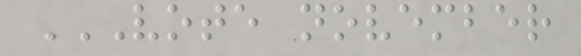VOTE NOVEMBER
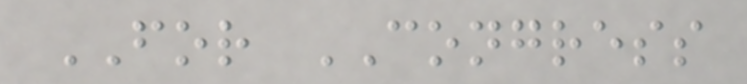FOR CONGRESS
